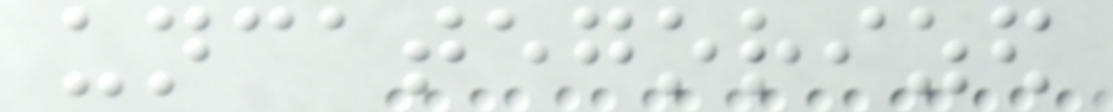uncategorized
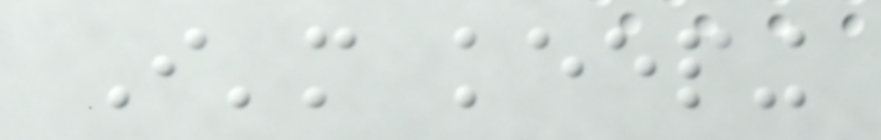I'm keeping
